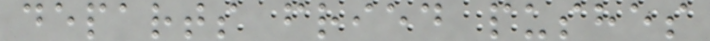departs fried pushes
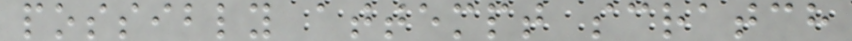possibly attempt scratch
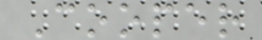Cooper
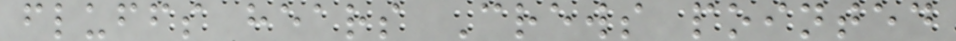fluffs hears Crews pointed
